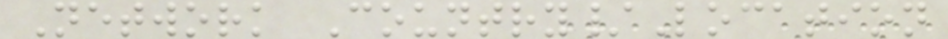Network Country/Location
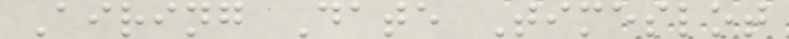Airing Date Timeslot
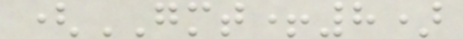(GMT+8)
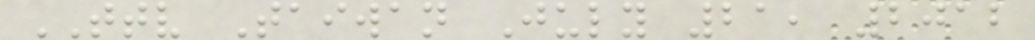TTV Taiwan July 21, 2012
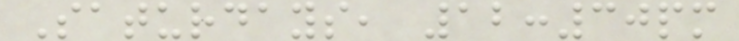Saturdays, 12:30pm
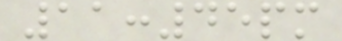11:45pm
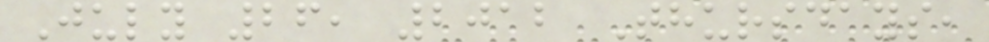July 26, 2012 Thursdays,
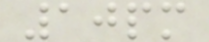10pm
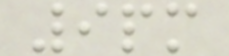9pm
